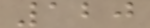120
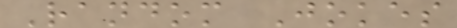Random Jokes
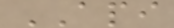API
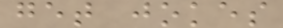get jokes
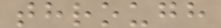through
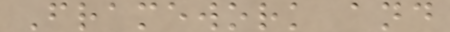Framework and
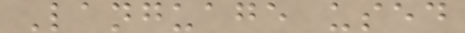Language used
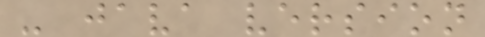- java version
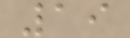19
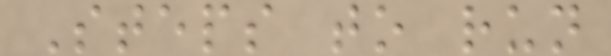Steps to run
